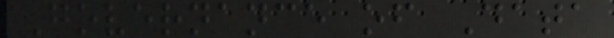Governance of Data
